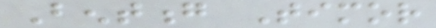Bentong Timor
